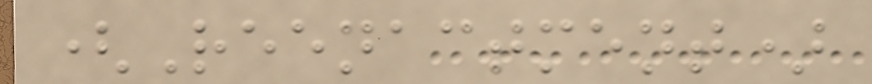(Reenactment)
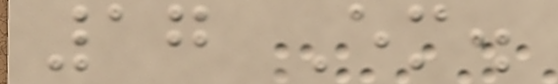17 Em.
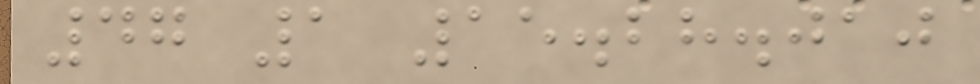47 1 15.28.010
